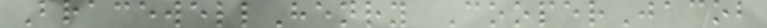BracewellHenry CooperJacob
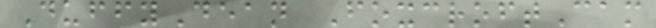DuffyDean FoxcroftCam
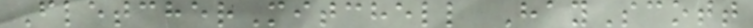FletcherMitchell HayScott
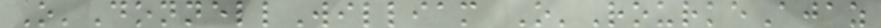O'DonnellWilliam O'RourkeAjaz
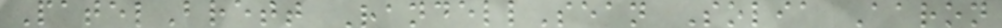PatelBrett RandellSean Solia Aaron
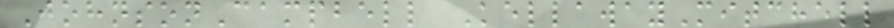JohnsonCampbell KellawayMitchell
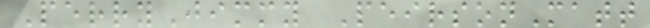PerryJimmy PeirsonMatt
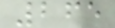265
